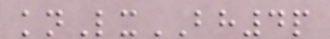knLxBH4p
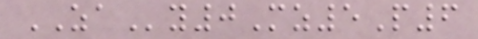ZAy0Mz5P6
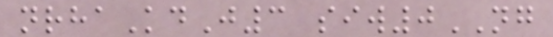nrhaKdJ3 siw0NG
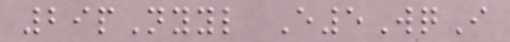29pNyyl E5WqI
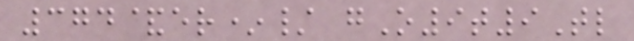374&er*/ gO9t9Tl
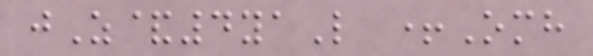jZ&4yaL +Omh
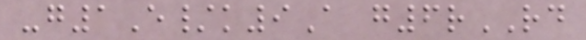-g1E/k9A g6rRD
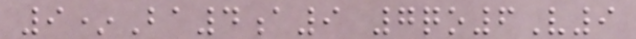9*Ba4a9 7qo6V9
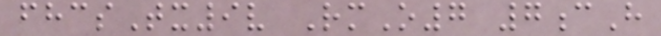fhcsTx9v RmO7 7cH
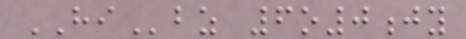HIbz 6o0jy
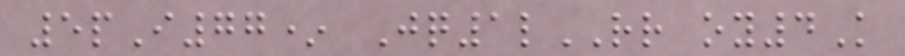5pI77* Jq1lRR oy4K
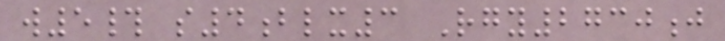w5# s4blx3 Rgy2730j
